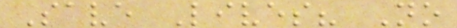Save Lives? No
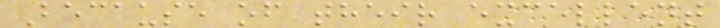Because of their excellent
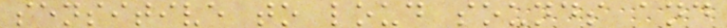sensitive to loud sounds and
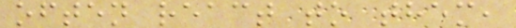often react to them,
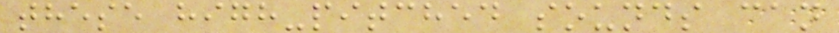these high-pitched sounds can
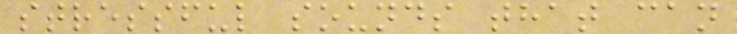stressful sounds that can
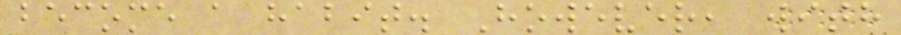become a habit. However, with
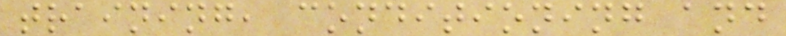training, conditioning and
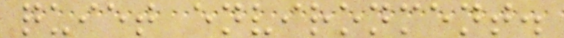quiet environment.
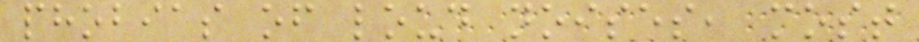phobias of loud noises, most
